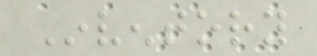Inventory
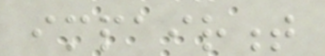impairment
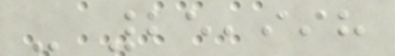- 25,998
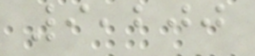9,200
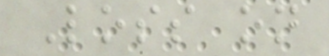Loss on
